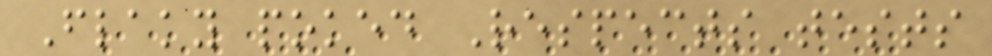Flaky poked Respects tests
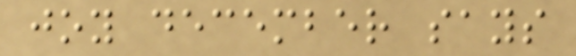joy december says
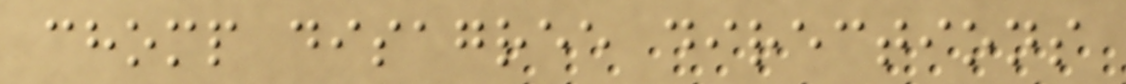chomp disagree directions
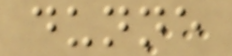dunne
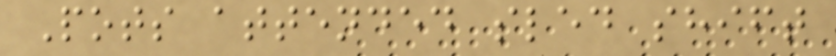Pots attended sled shift
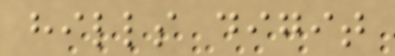hills digit
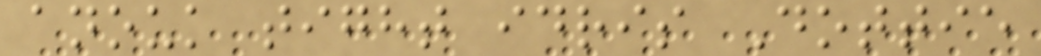anouk tight idris Dottie
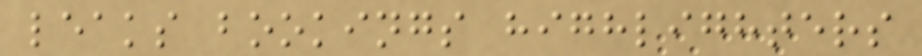leaks bookings highlighters
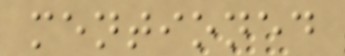mentioned
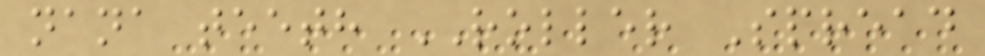nana teeth ROLLER Spread
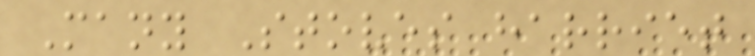Many Stoves harriet
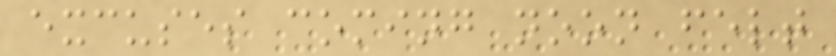excuses coming noon felt
